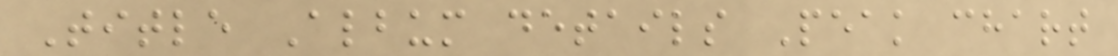Title Album details Peak chart
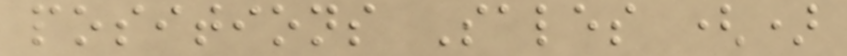positions Sales ()
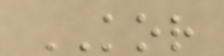KOR
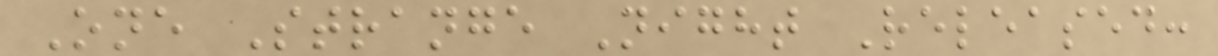One Strange Night Released:
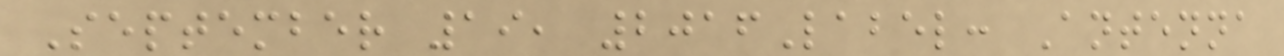September 19, 2016Label: Antenna
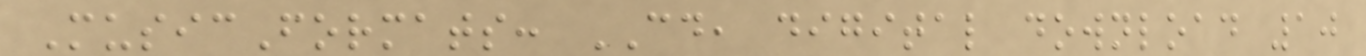MusicFormats: CD, digital download 10
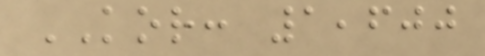KOR: 1,600
